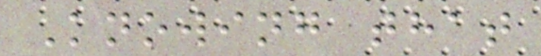Knowing that
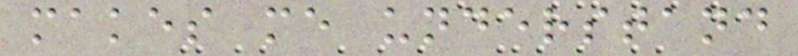makes me understand
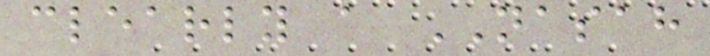clearly a NASAH
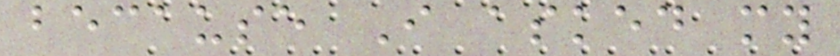because I asked my
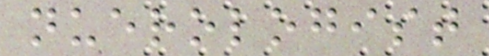nuerologist
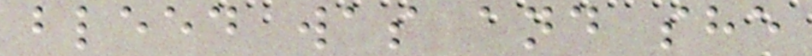bleed was and she
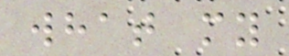what my
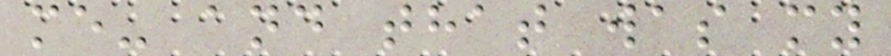me- and that was my
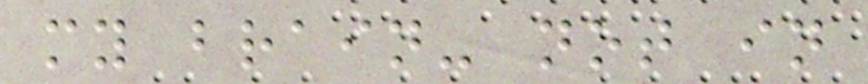my brain- not in
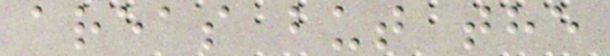areas but the
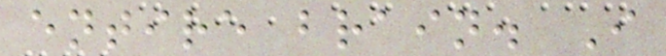entire brain. I
